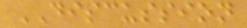DISCUSSION
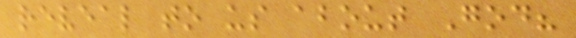reveal to us about God?
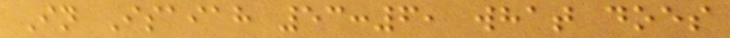In Isaiah 53:6, what does
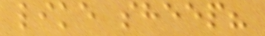like sheep?
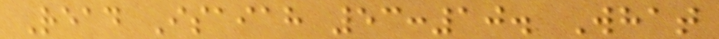Read Isaiah 53:10. What
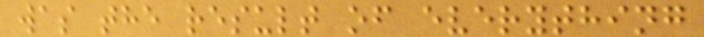was the result of everything
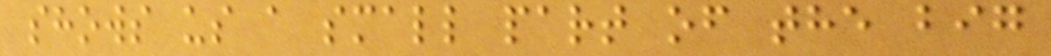shows us a small part of the big
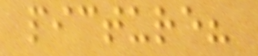picture?
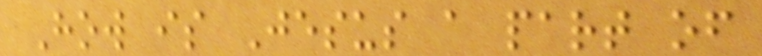How is Jesus a part of
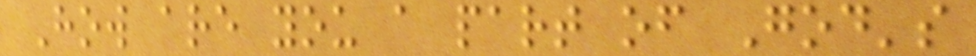How are you a part of God's
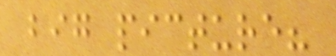big picture?
